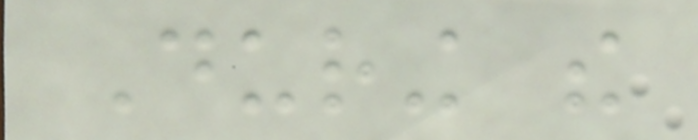During the
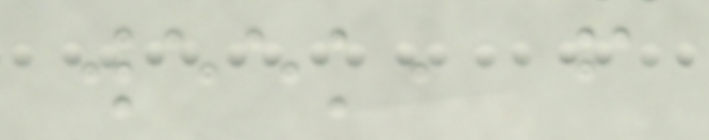week, from
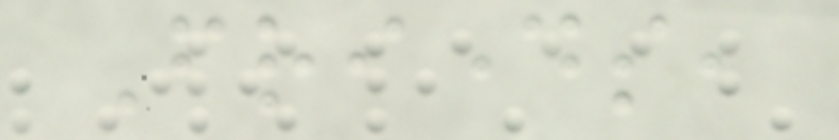Fridays,
